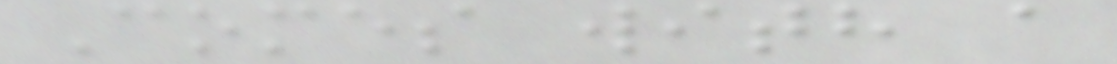Comes with a
